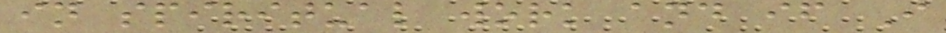in spiritual work and if I
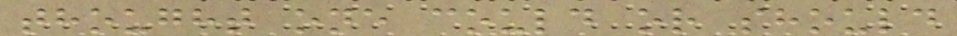thought one could or should
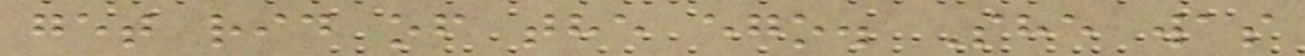get rid of the ego. She was
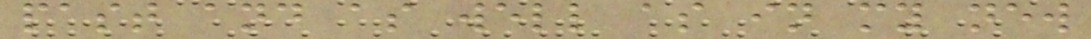past and as well as in my new
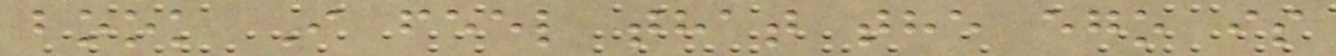book I feel that the ego is
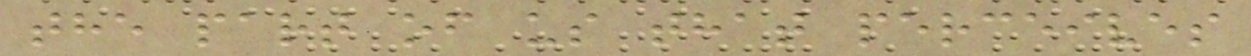the part of us that perceives
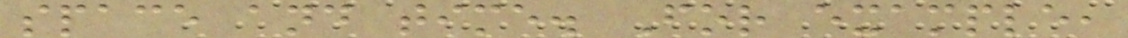space and time. For example,
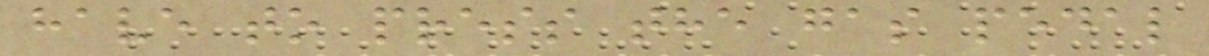have to press the gas pedal
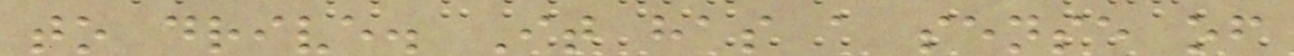to drive. It has a sense of
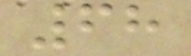68
